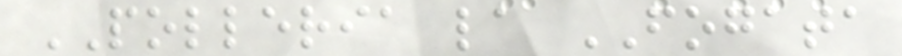POLLERIA la FOGATA
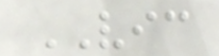VIC
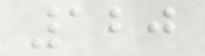120
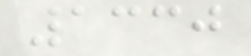1330
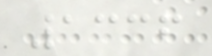1336
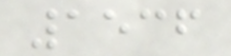1536
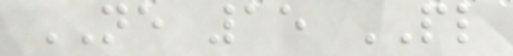NE 15 PL
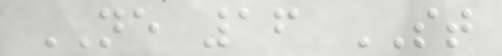NE 16 ST
